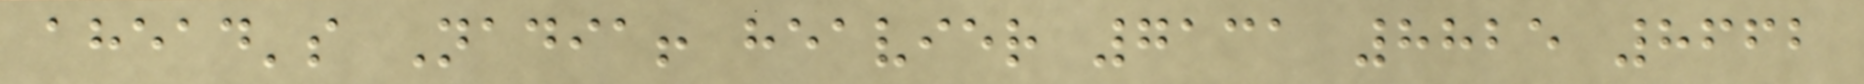ahead's Nadia! heavier 7131 8825 8662
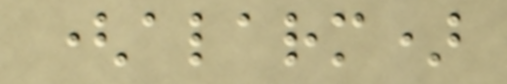(alarm)
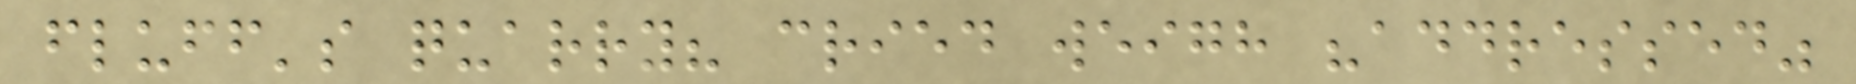fluff's quarry? cried weigh "addressed"
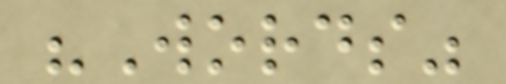"Words"
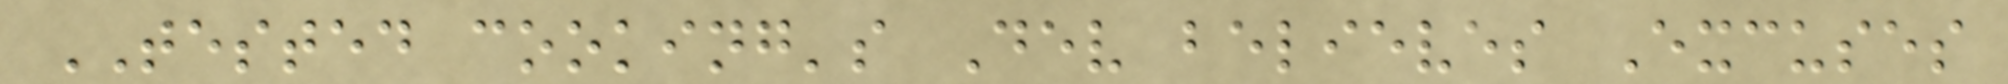TESTED cooking's Dev believes Excuses
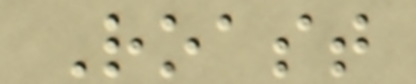Roast
